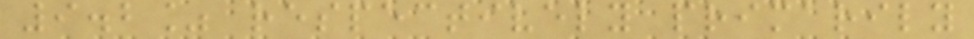9.2% respectively primarily
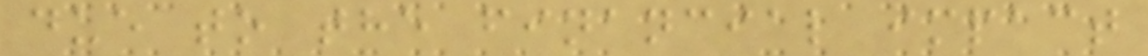due to the financial impact
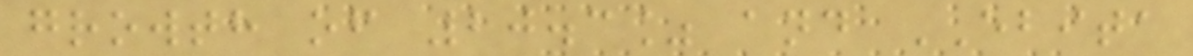growth of 20.3% and EBITA
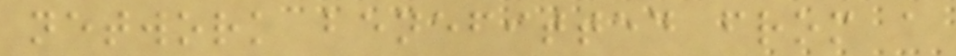network benefitted from a
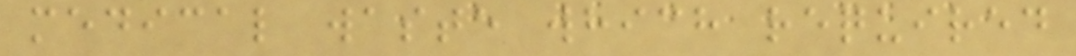medical waste which required
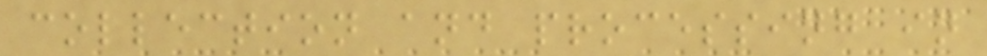collection and processing in
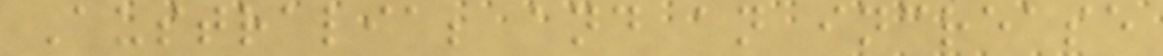Australia; and an increase
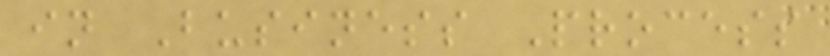in Business Process
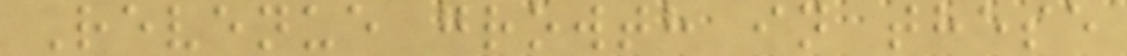Revenue growth in these
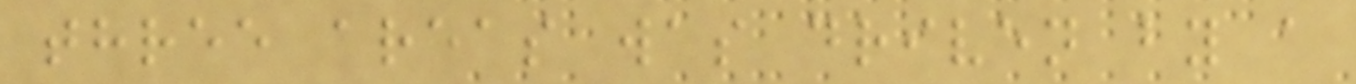three areas was driven by a
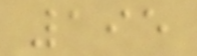195
